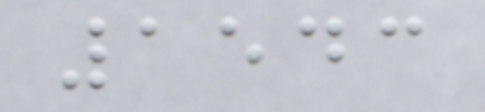1543
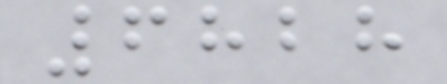6828
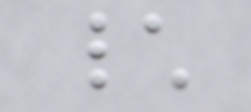\
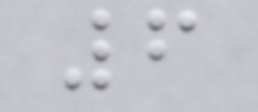6
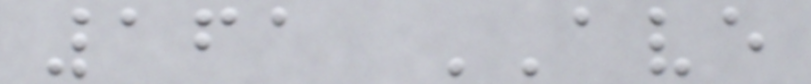161 AVE
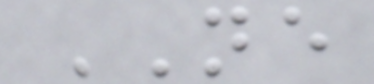NE
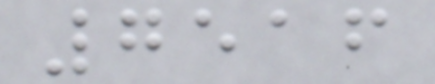7516
